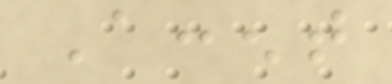Accent
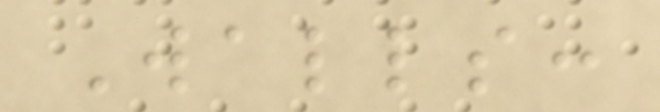Walls:
